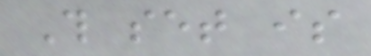This set is
